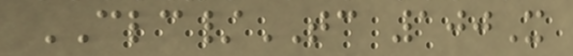CLC/TC 100X
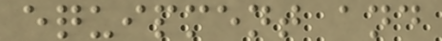equipment and
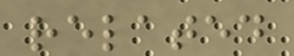related
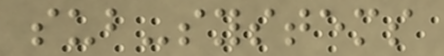sub-systems
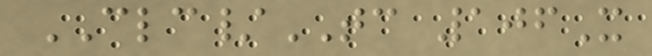CLC/TC 106X
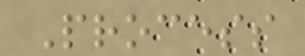Process
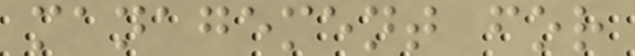management for
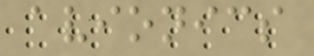avionics
